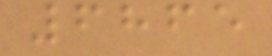6865
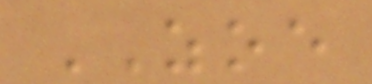ZOE
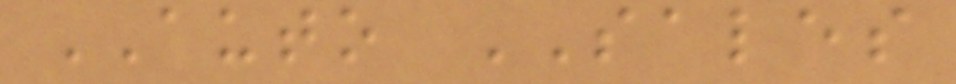AUTO SALES
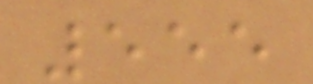555
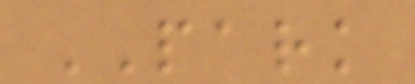PARK
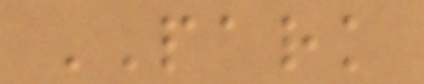PARK
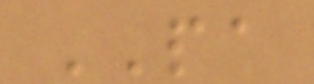PA
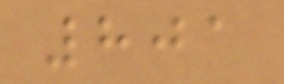801
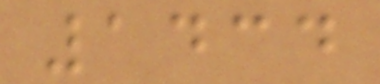1434
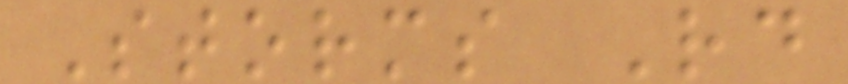Storms Rd
